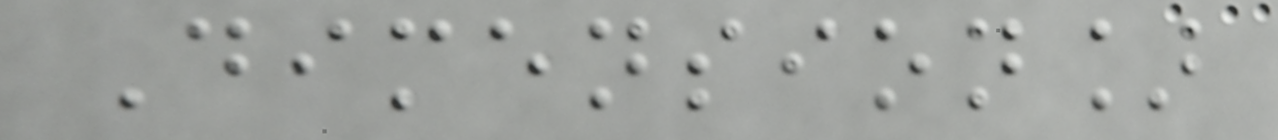Dimension]
